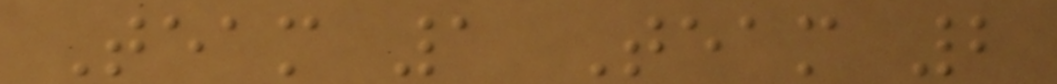Team 1 Team 2
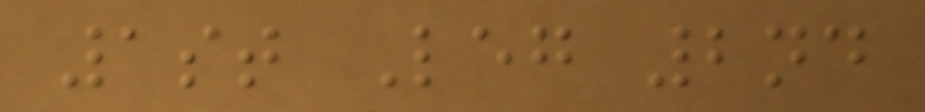1st Leg 2nd
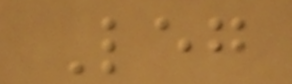Leg
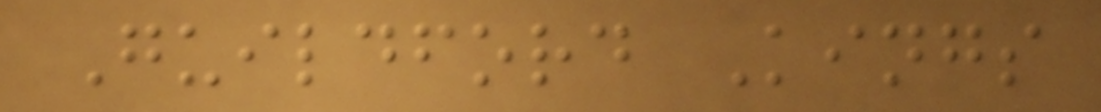Guildford Kings
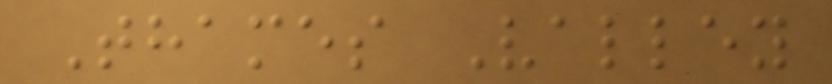Thames Valley
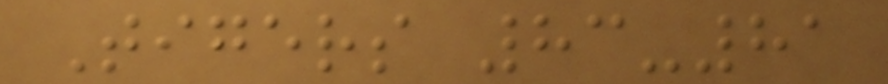Tigers 83-81
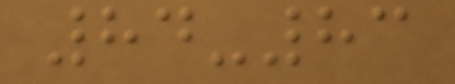84-83
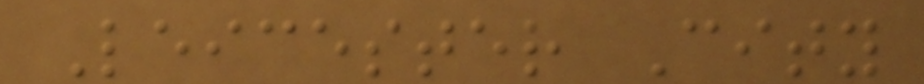Leicester City
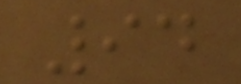94
